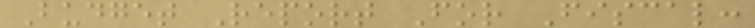Budget Report For Fiscal:
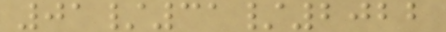01/31/2022
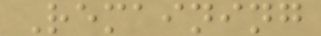Remaining
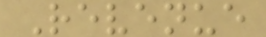Revenue
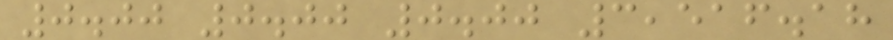0.00 0.00 0.00 3,516.18
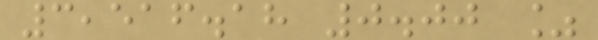3,516.18 0.00 %
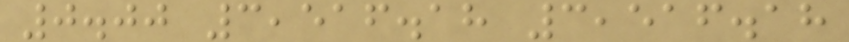0.00 3,516.18 3,516.18
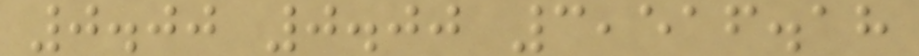0.00 0.00 3,516.18
